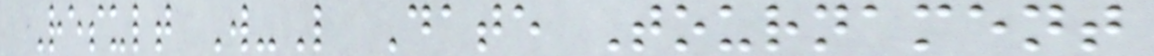Result W-L Date Tournament
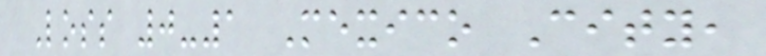Loss 0-1 Mexico City,
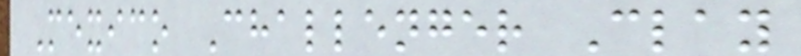Mexico Challenger Clay
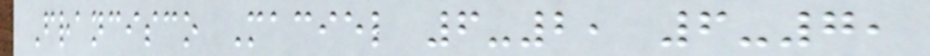Francisco Maciel 6-2, 6-7,
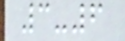3-6
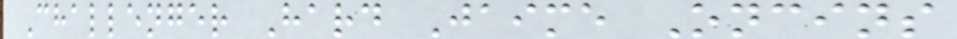Challenger Hard Jaime Oncins
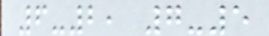6-2, 7-5
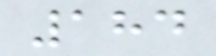184
